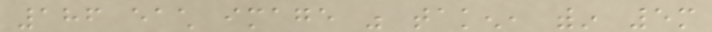186 each image was taken, within 5m
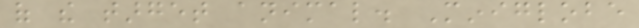of the target animal. Miniglobe
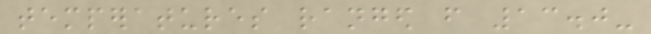temperatures ranged from 13.0-
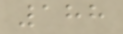188
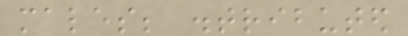males; distributed
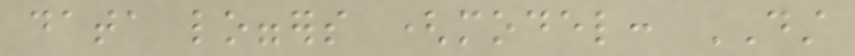data loggers (model: DST
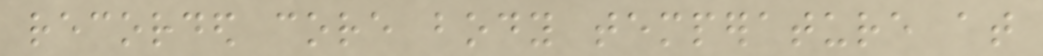recorded core body temperature at
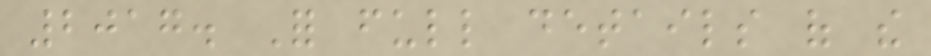2017. For full details of the
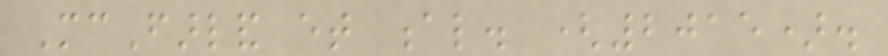McFarland et al. (2015).
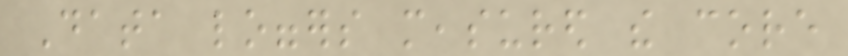Data loggers measured the core
